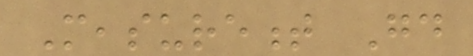Measurement Good
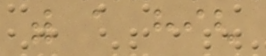with a high
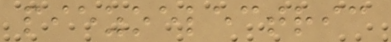piezoelectric
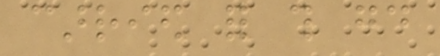carried for this good
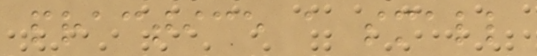practice a small
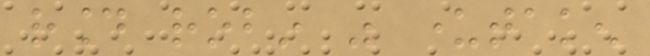round robin was undertaken
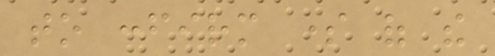to confirm some of the
